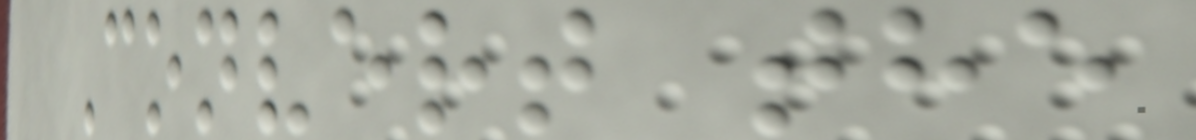Convert the
